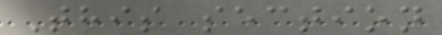This section
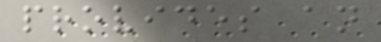provides an
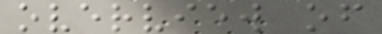overview of
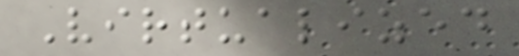Virtualized
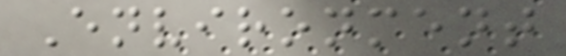Environment
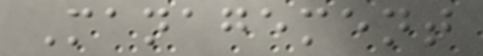Management
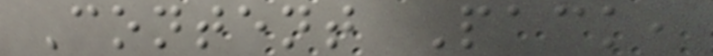Content Pack,
